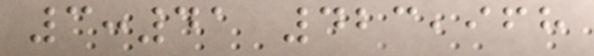3:41 423,968
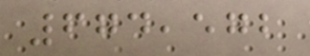674,572
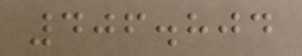406.804
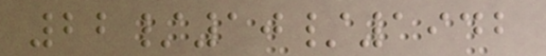22/10/1942
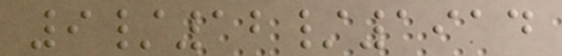9/12/1914
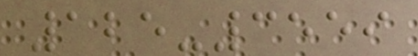125-3559
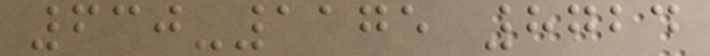630-1175 8724
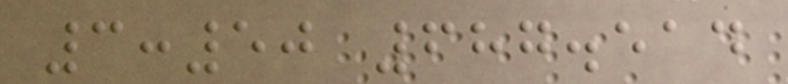3:50 687.514
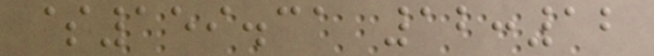$159.31 12:12
